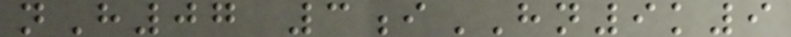nH07 3iHN9k9
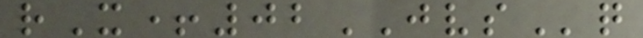rX+02JVSq
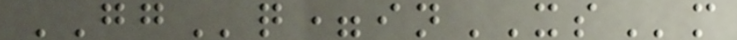GGq=inXSm
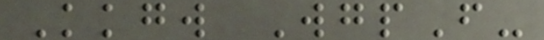Kkgw WgpF-
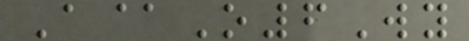A@O6Wy
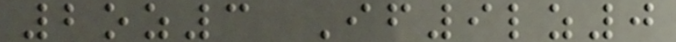2oz3 If9lz0
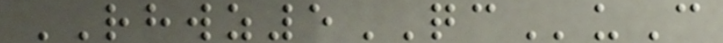RHWZ5QCuC
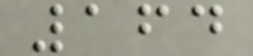164
